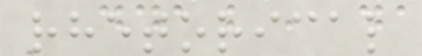rhetorical
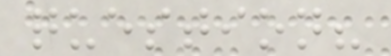question?
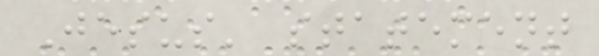Jesus' statement
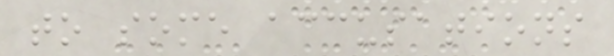to some accusations
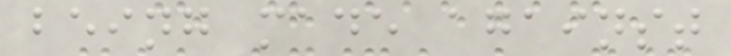being made against
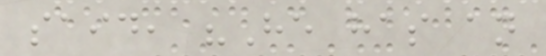said, "He has an
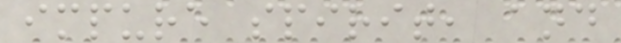impure spirit, and
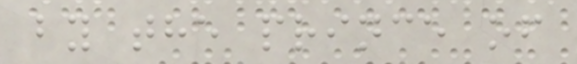by the prince of
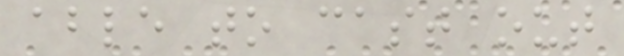able to cast out
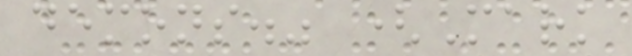demons." (Mark
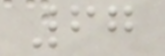67
